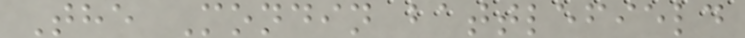The Mondin battlefield
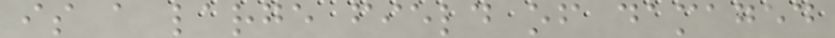is a large field of damaged
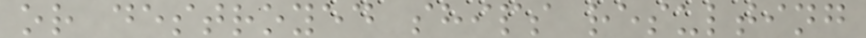or destroyed ships resulting
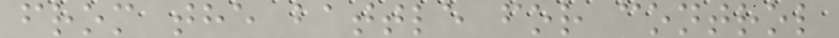from the battle for control
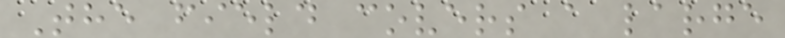The field covers a large
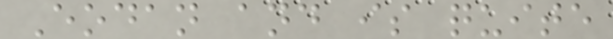Eodan and is quite
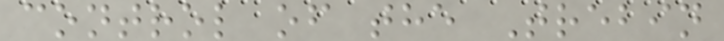control of the Trebin
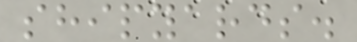shipyards.
